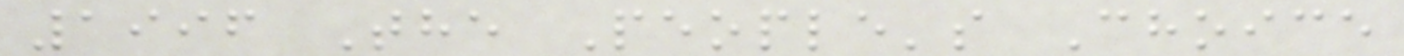1996 The People's Choice
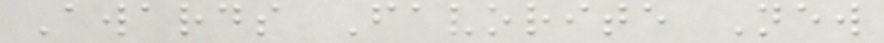Awards Favorite New
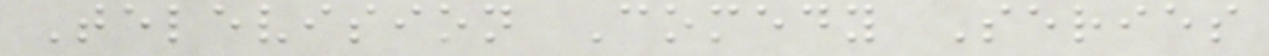Television Comedy Series
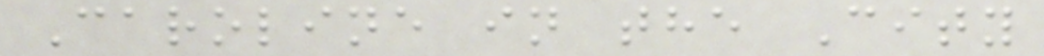Caroline in the City
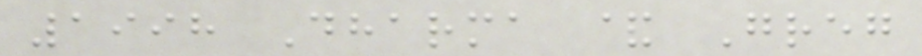1998 Dharma & Greg
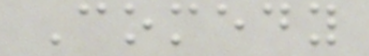Comedy
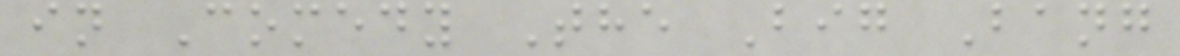in Comedy The Big Bang
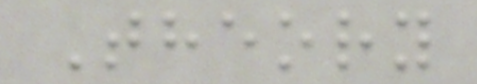Theory
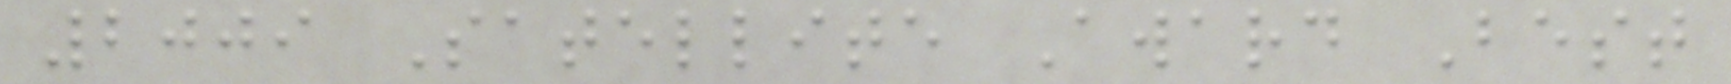2009 Satellite Award Best
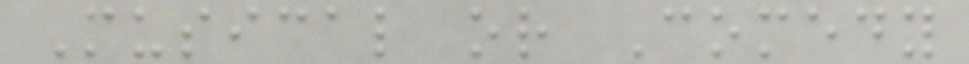Musical or Comedy
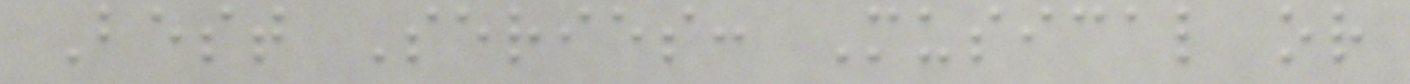Best Series: Musical or
